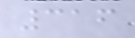316
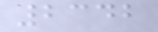2342
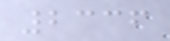2336
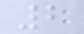2
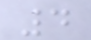4
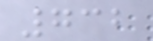732
